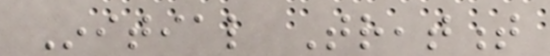Initial Treatment
